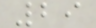29
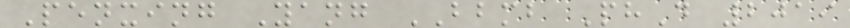Penxing Yang BBMB PhD 2019
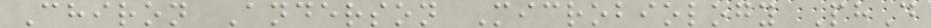Chiron Anderson Microbiology PhD
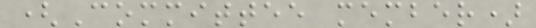(Committee member)
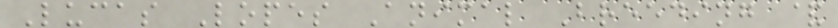Lucas Lopes Animal Breeding &
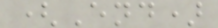(End)
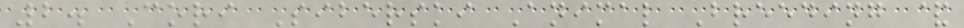2. Cori Siberski Animal Breeding &
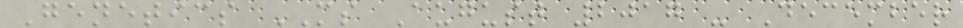Genetics MS August 2017 - December
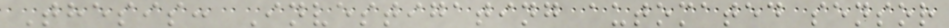Thesis: Investigating automated sensor
